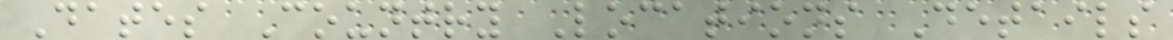Dates Country Locations Details
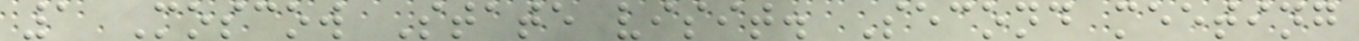1 Moscow State visit. Second meeting
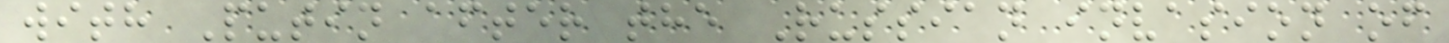with Putin after the Russian invasion of
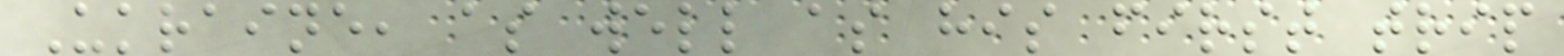Ukraine, as well as his first trip
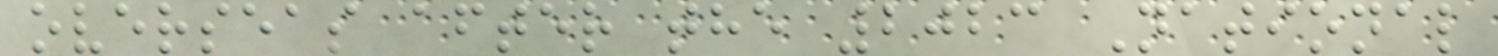overseas after the 2023 National
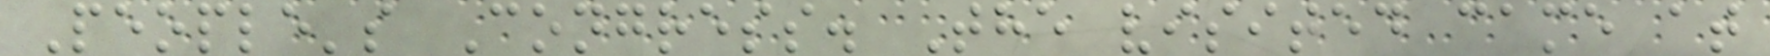People's Congress. The visited came at
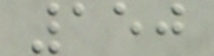150
